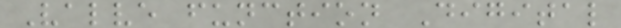Valve function Digital
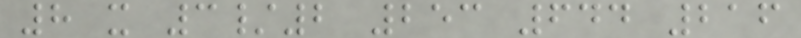8 x 3/2 253 644 216
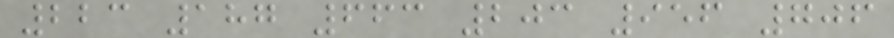223 187 663 203 956 706
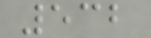532
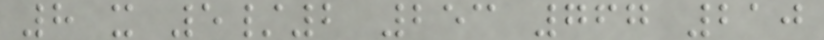8 x 5/2 253 767 210
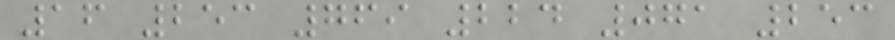16 253 769 224 071 253
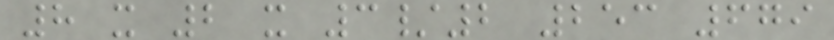8 x 2 x 3/2 253 679
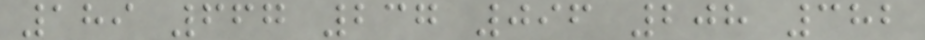189 667 237 096 208 382
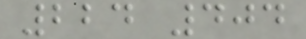224 404
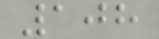108
